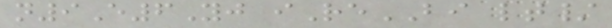n9E6Yj iReBI lt/
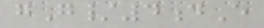gG/4dE
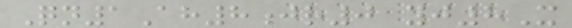Qn1Ah8jr0 yj8X
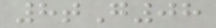8tG08
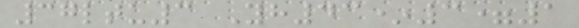37ltu3 Yh43*3=1
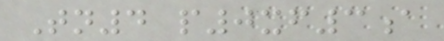Tn4 p0xf3a
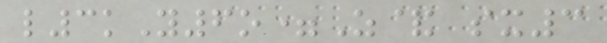l3kY6o=Z& sx3
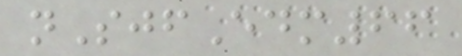nSjfEdm66
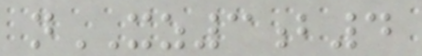nXZ3b4
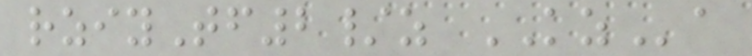rziyTf2/z KZa
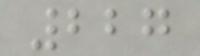227
